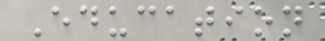Education
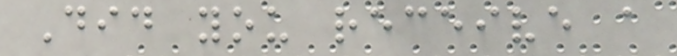Did you receive a
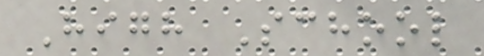High School
